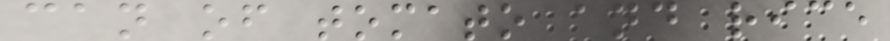can of tomato and rice
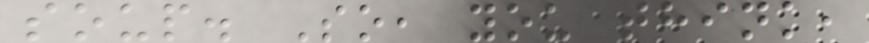soup. So, you think,
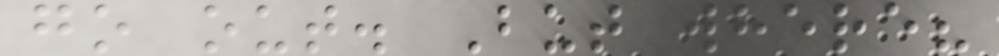go out. But where?
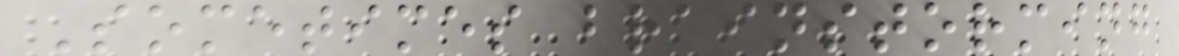Sometimes brainstorming
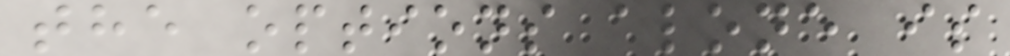the options alone is
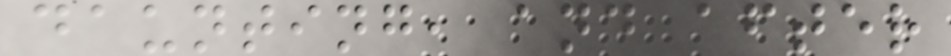daunting, and after
